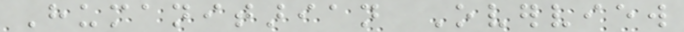Humanitarian Overview
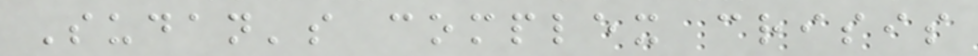Sudan's complex crisis
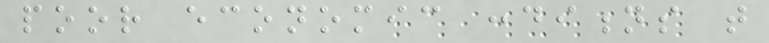poor economic conditions that
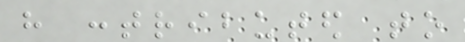have contributed to
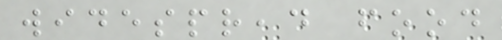widespread food
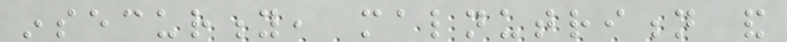insecurity, malnutrition and
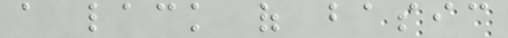a lack of basic
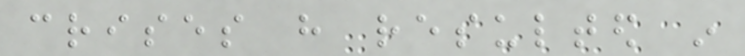crises have resulted in
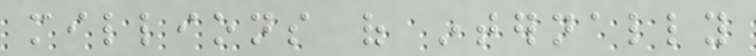millions of internally
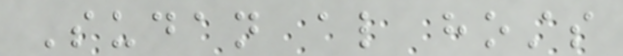Sudan also hosts
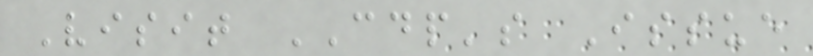Visit CDP's Issue
